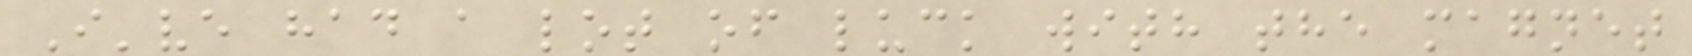I've had a lot of luck with the magnet
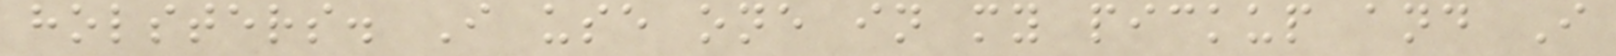holsters. I use one in my pickup and I
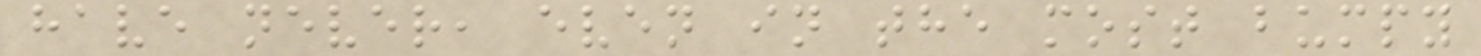have never, even in the most bumpy
